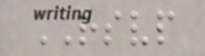RSVP
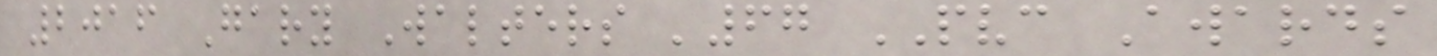2016 Gary Walters '67 PVC Awards
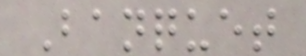Banquet
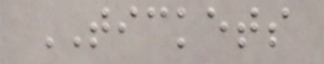TICKETS
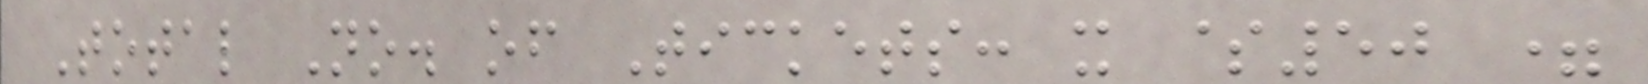Total No. of Tickets: x $50 =
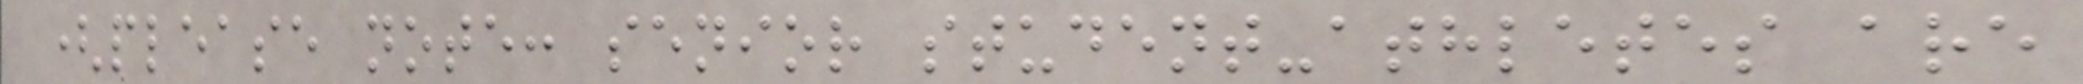(please note: senior student-athletes are
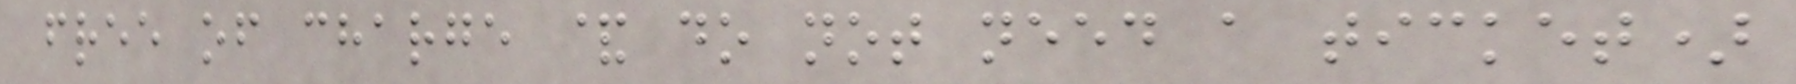free of charge & do not need a ticket)
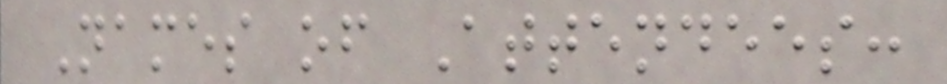Names of Attendees:
